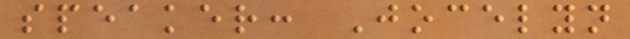speaker: Jocelyn
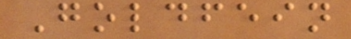Goldfein
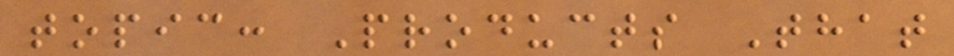topic: Products That
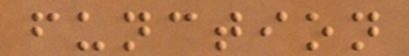function
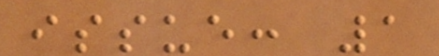issue: 1
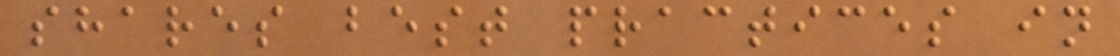shares best practices in
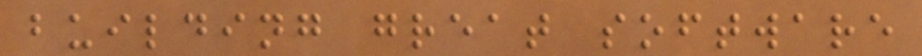building great software
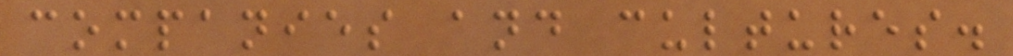companies and cultures.
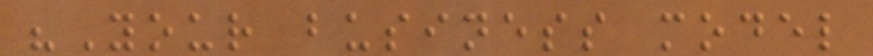"Your business model
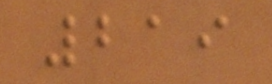219
